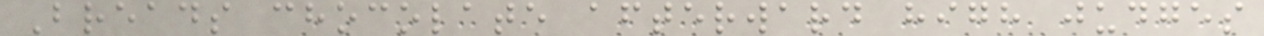Breads chocolate afterward high judges
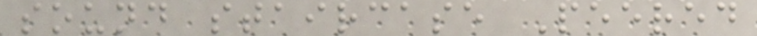sound staircase Peered
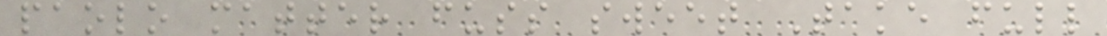paolo matter fuss sweet Take full
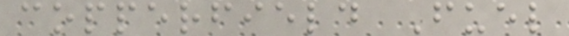copperfield Fuel
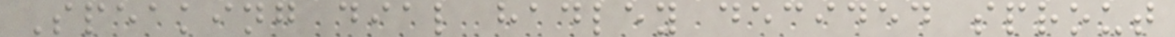Speaking dial hadley decided sprout
